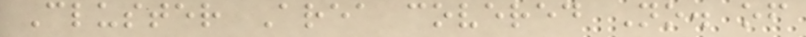Cluster Area covered No. of
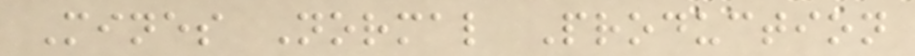Mines Normal Production
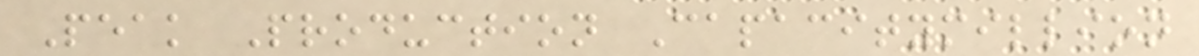Peak Production Capacitymillion
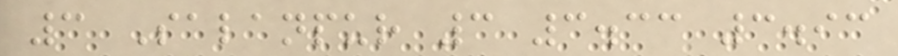3 Salanpur 3 3.33 3.93
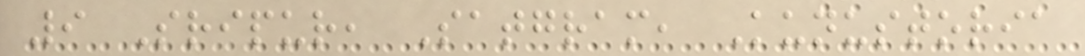9 Sripur, Satgram, Kunustoria
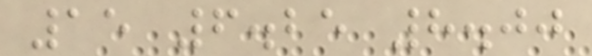15 6.25 8.00
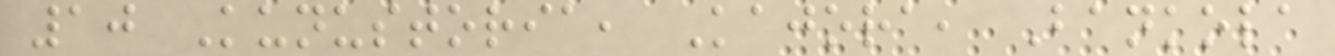10 Kunustoria, Kajora, Bankola
